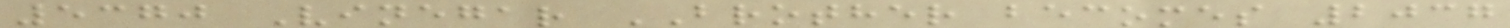5370 Vinegar BROTHER becomes 2037
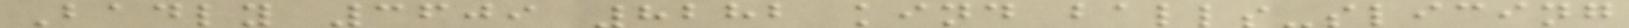Badly 3609 8282 kind balls-slicing
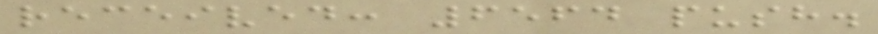received: 6564 push.
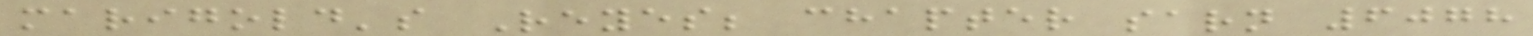marigold's Reyes; chapter sarn 6078
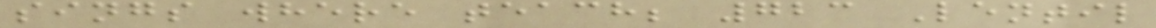sings where teach; 723 Lentil
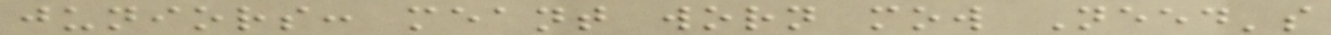juniors: meant worn mow Need's
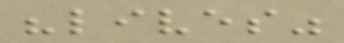"lives"
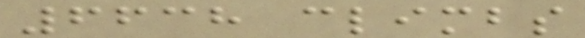6638 climbs
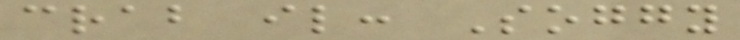crab il: Soggy
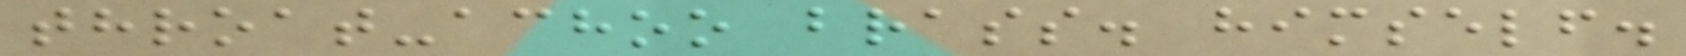throat-achoo brass. himself.
